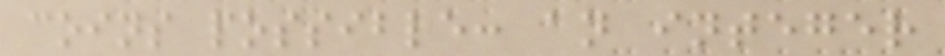coins possible: an integer
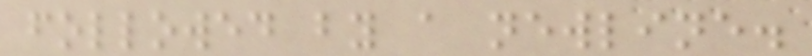followed by a newline.
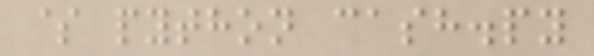$ python cash.py
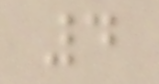4
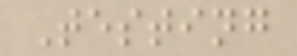Testing
